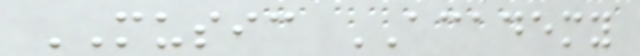MUSIC ACADEMY
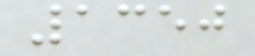1350
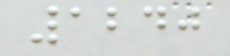1240
